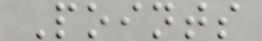Points
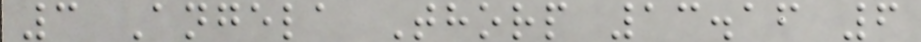3 Angela Thorp 13.16 6
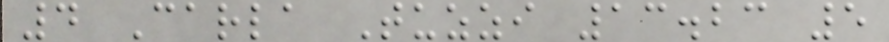4 Carla Tuzzi 13.23 5
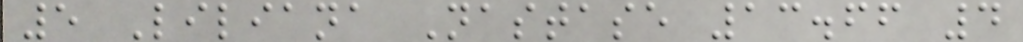5 Liliana Nastase 13.66 4
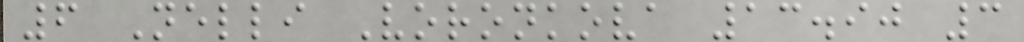6 Nelli Voronkova 13.90 3
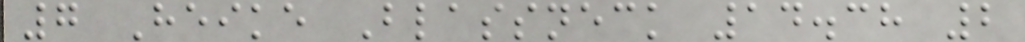7 Heike Blassneck 14.38 2
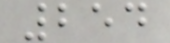254
